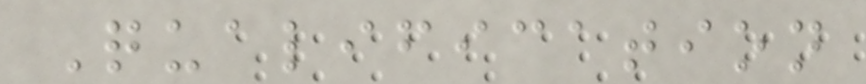Qualification
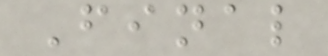Final
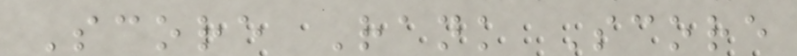Score Rank Score
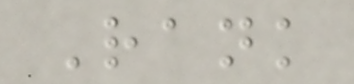Rank
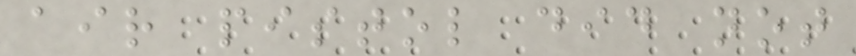air pistol did not
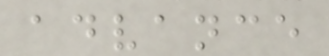advance
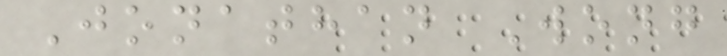Jonathan Wong
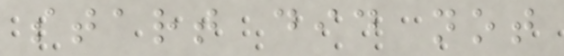start did not
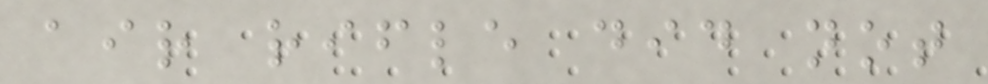air rifle did not
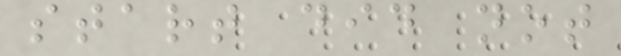start did not
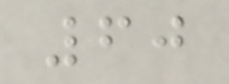60
